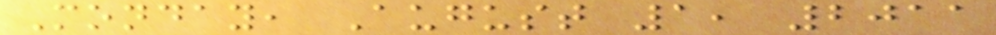Monday, August 1, 2011
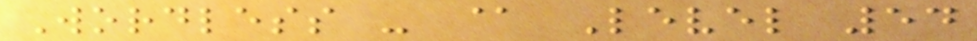Wordless - @ Level 54
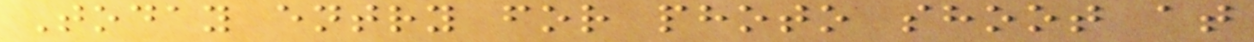Today entry for photo shoot at
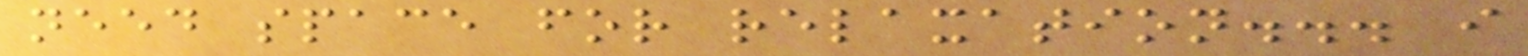need space for relaxation... i
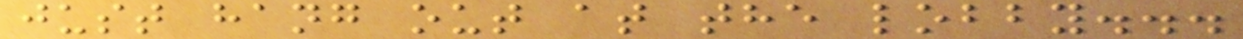just hang out at the lobby...
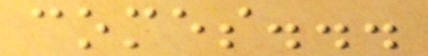comes...
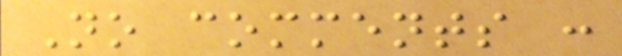No comments :
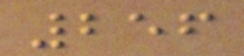256
